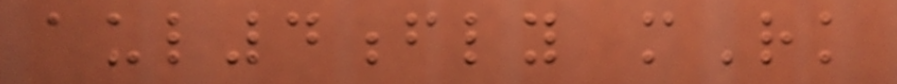aul4fly mRk
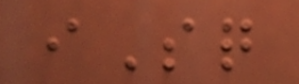iSq
